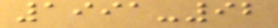1991-92
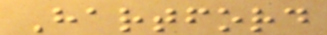Hartford
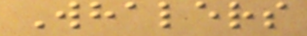Whalers
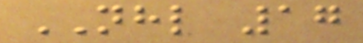NHL 17
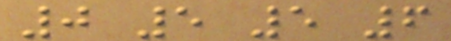0 5 5 6
